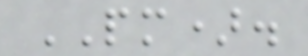PM).
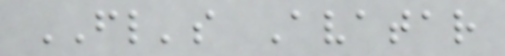FL's Avatar
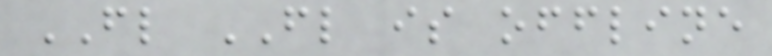FL FL is offline
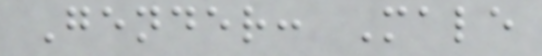Gender: Male
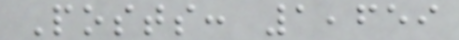Posts: 1,659
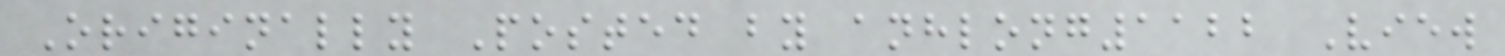Originally Posted by anhlong1122 View
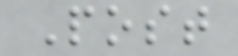Post
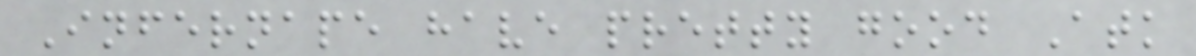Infernape have pretty good Atk
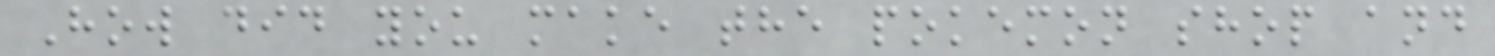How did you make the pokemon shop and
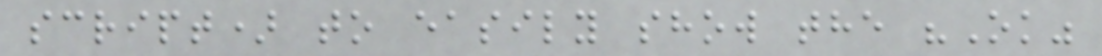script) to easily show the "Ok"
